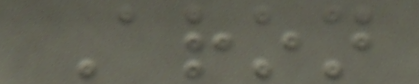Aron
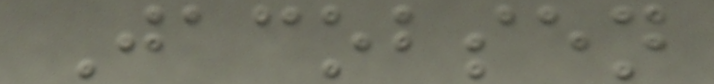Jacobsen
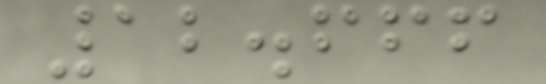12.666
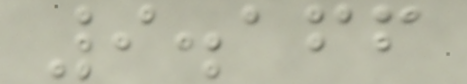9.166
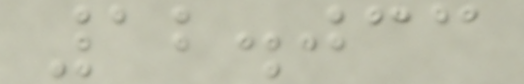12.033
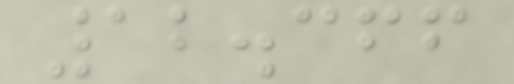12.366
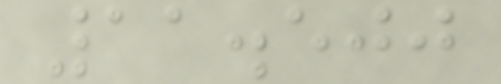11.500
